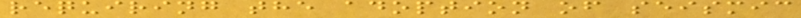requiring the adoption of seismic
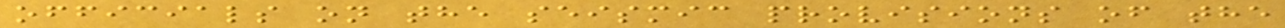officials on the seismic provisions of the
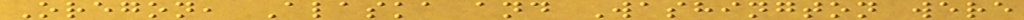Oregon, Alaska and Washington were
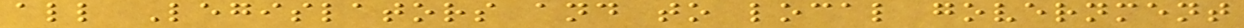all Legislators and to local government
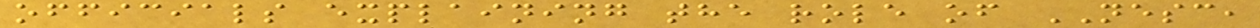officials explaining the role of NESC,
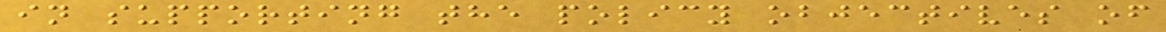in supporting the policy objectives of
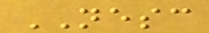NESC
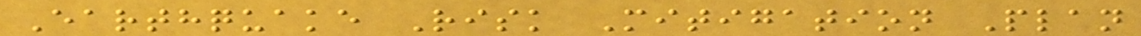Earthquake Risk Mitigation Plan
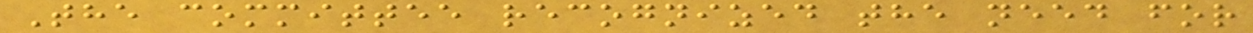The committee recognized the need for
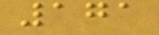171
